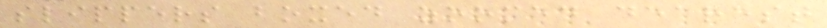slippers boxed zoomed dearest
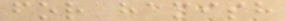for hamish
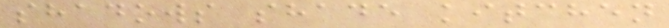shadows shade kitchen
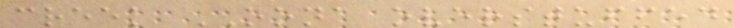creek OONA overstuffed
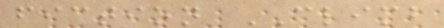fiction CLIMB
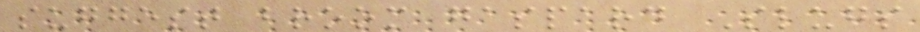suggest broom gaspard Slugs
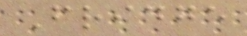Fridge
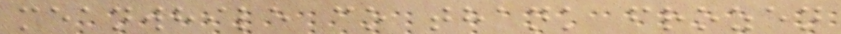meanwhile co thank frozen
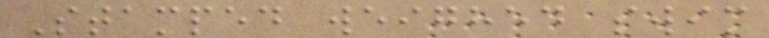Stamped weighed swim
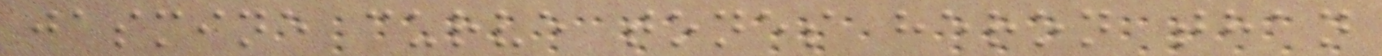jasmine curve tones heron than
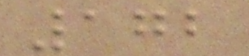172
